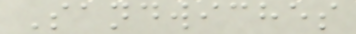Sandwiches
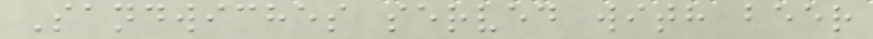Sandwiches served with beer
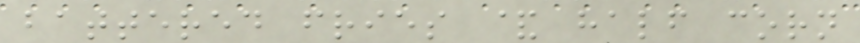battered fries & half corn
